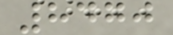8470
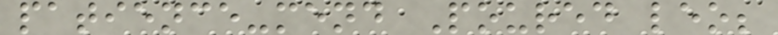patience-mend Poured leo;
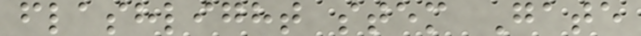flashlight stem Gate
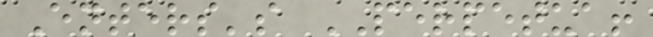Enters's PERPETUA!
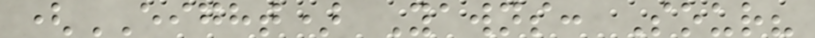(EIGHT) Yawns: Sour?
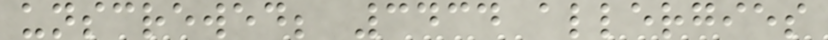unscrewed; 3434 allergies
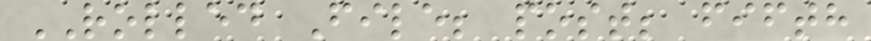ROLLED File; post; fifth
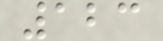123
